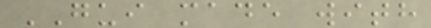GUI made with
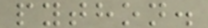python.
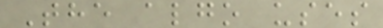The algo uses
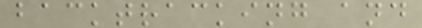backtracking and
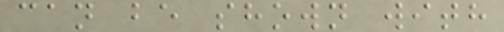can be shown with
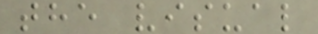the visual
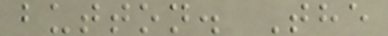button. The
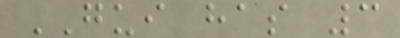GUI has 3
